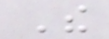The
